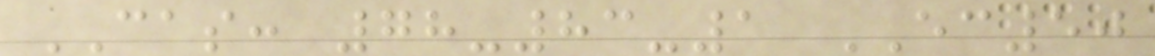CAS: 78-83-1 EC50
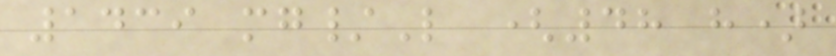1439 mg/L (48 h)
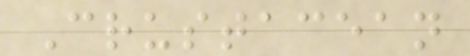Crustacean
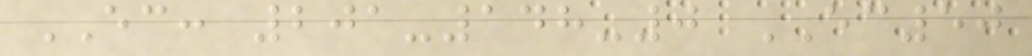EC: 201-148-0 EC50
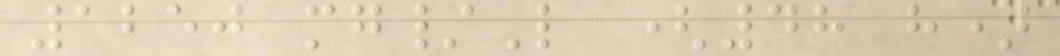1250 mg/L (48 h)
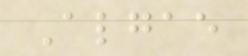Algae
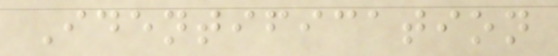Identification
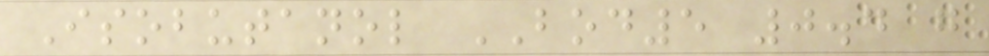Isobutanol BOD5 0.4 g
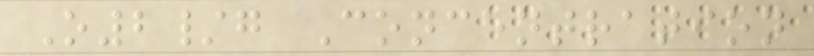O2/g Concentration
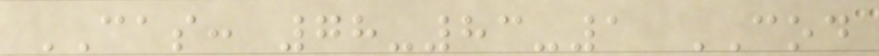CAS: 78-83-1 COD
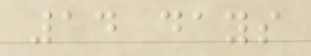14 days
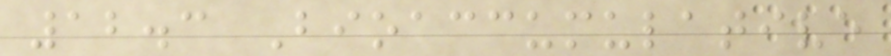12.3 Bioaccumulative
